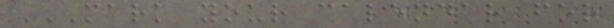MARK YOUR CALENDAR FOR
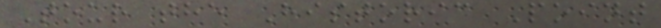Tour the Historic Point
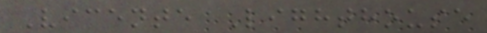Vicente Lighthouse
